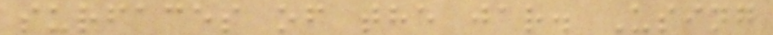surfaces of the jar. Using
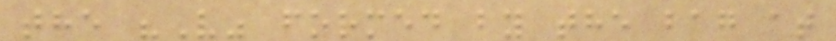the "V" formed by the bag at
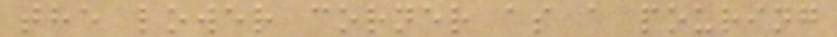the lower corner as a pouring
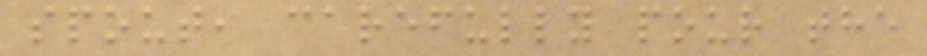spout, carefully pour the
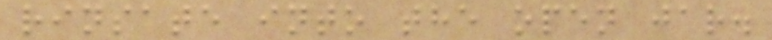rinsate into the open jar.
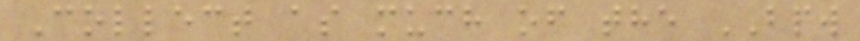Collect as much of the BPW
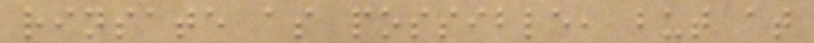rinsate as possible, but at
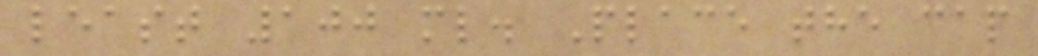least 100 ml. Place the cap
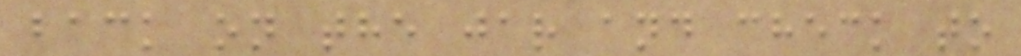back on the jar and check to
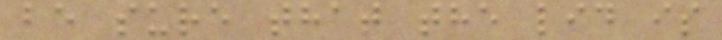be sure that the lid is
